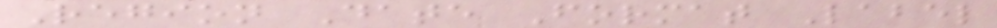Region Date Format Label
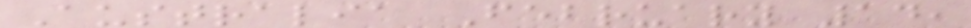Australia February 14,
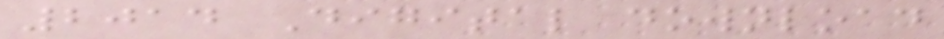2014 Digital download
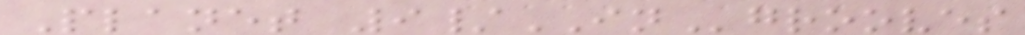Planet 9/INgrooves
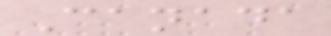Canada
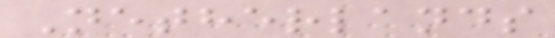Netherlands
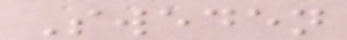Sweden
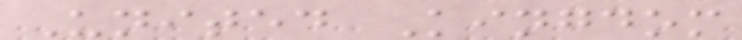United Kingdom
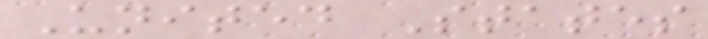United States
